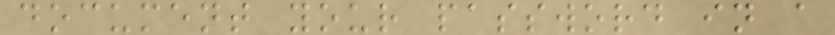document your password in a
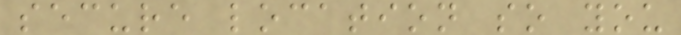secure location so you
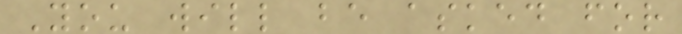You will be asked for
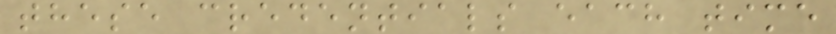these credentials each time
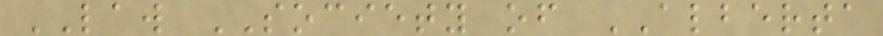LAW SOCIETY of ALBERTA
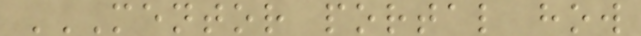MENTOR PORTAL HOW
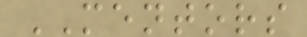MENTORS
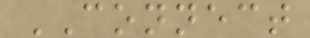CONNECT
